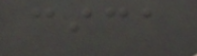cica
